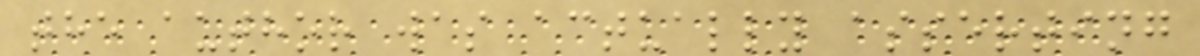the author was actually asserting
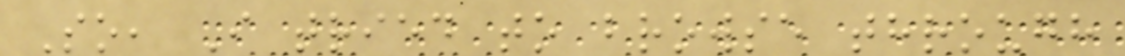So, I tried to browse through
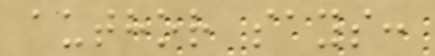author says:
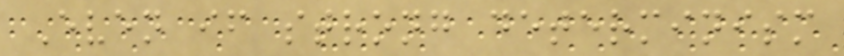Even if strong determinism
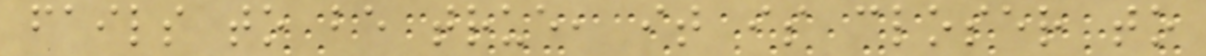fails to be true, it is closer to
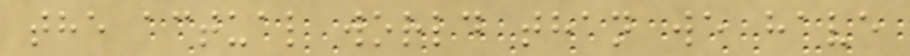the actual world than we have
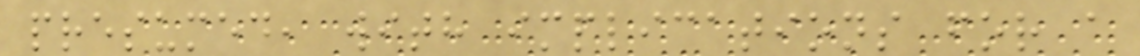presumed, with implications for a
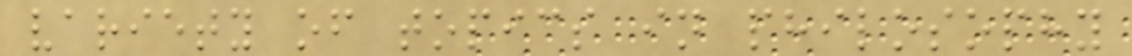variety of topics in philosophy
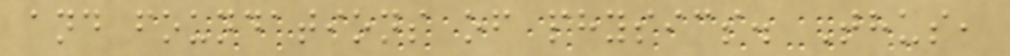and foundations of physics. Thus,
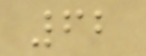62
